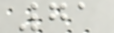71
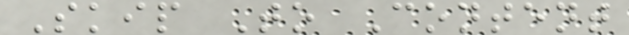Skip To Content
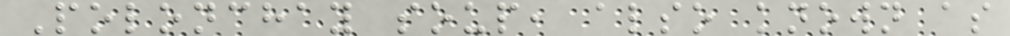Polonchay soup, also known as
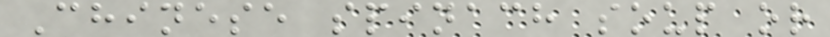Chinese spinach soup or
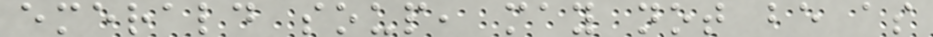emerald soup, may not be as
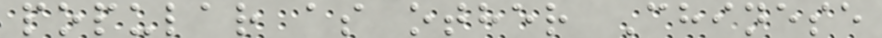popular as other Chinese
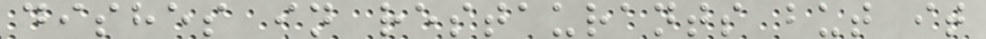dishes in restaurants but it
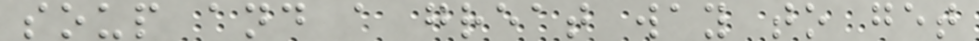soup and a great way to get
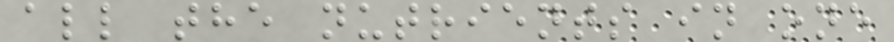all the nutrients in one
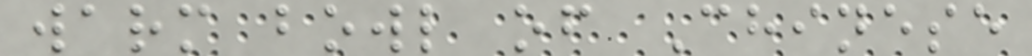warm bowl of Chinese
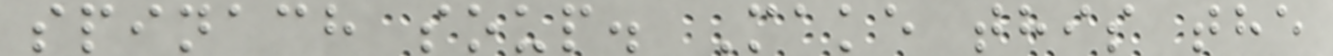spinach soup. Make this the
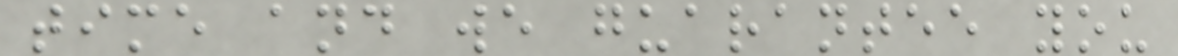time and we guarantee you
